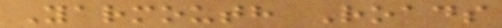Yarmouth Roads
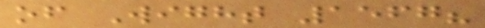of Wight 1567?
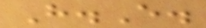H.E.
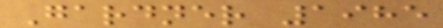Gardner 1985
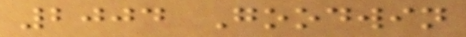2004 Goodwin
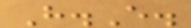H.E.
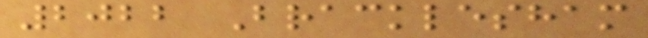2022 Bracklesham
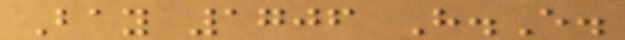Bay 1706 H.E.
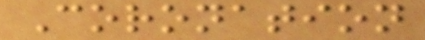Coronation
